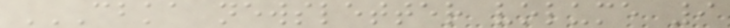CBKA NEWSLETTER VOLUME 9
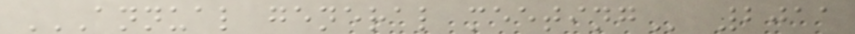ANNUAL GENERAL MEETING 2011
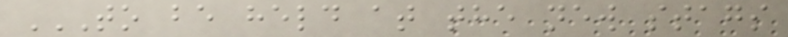TO BE HELD AT THE NEW STAGS
